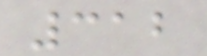312
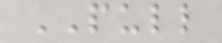PULL
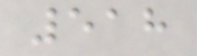518
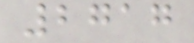2717
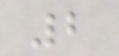2
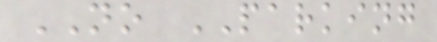NO PARKING
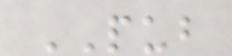PUB
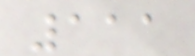111
